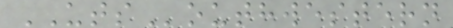UTSouthwestern
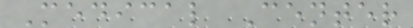Medical Center
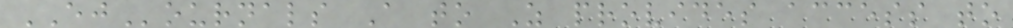EJournals A to Z provides access to
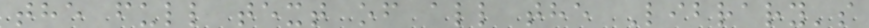the full text of all the Library's
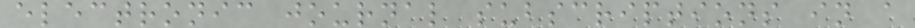electronic journal subscriptions in a
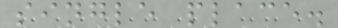single place.
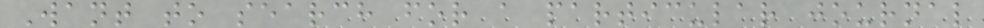Want to search for a particular journal
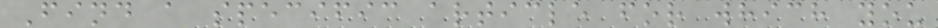Find a specific article for which you
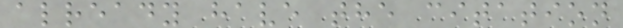already have the citation
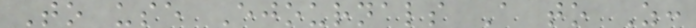To use Ejournals A to Z:
